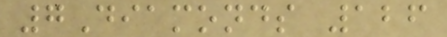7Diamonds 126
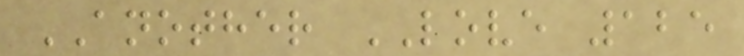ANOTHER LOVE 125
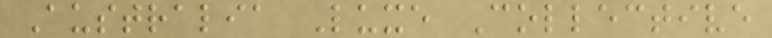Australia Luxe Collective
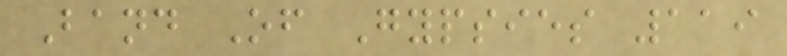Band Of Gypsies 119
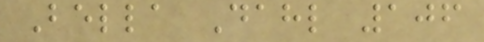Bella Dahl 106
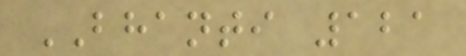BHANTI 121
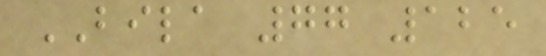BILA 77 125
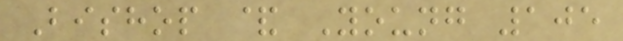Bishop & Young 105
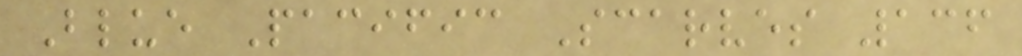Blue Pacific Scarves 136
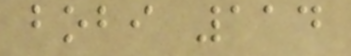bobi 114
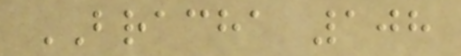BRACHA 108
